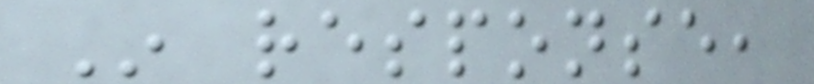In response,
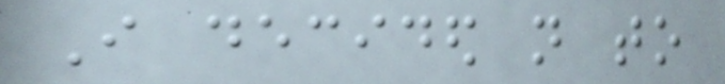I decided not to
